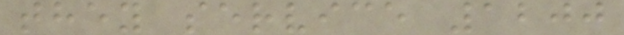they service 1200
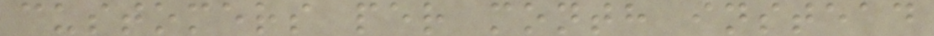customers per month instead
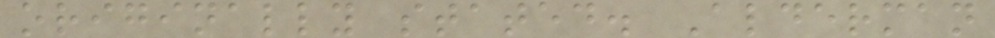originally stated. Alderman
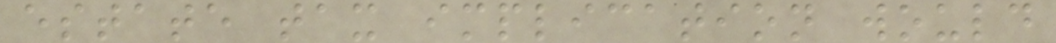estate tax implication would
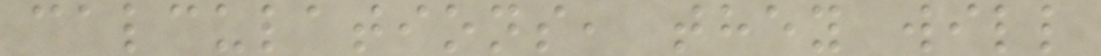calculations, they will
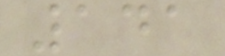141
